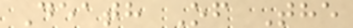Death Of The
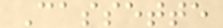Cassette
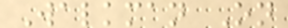Walkman On
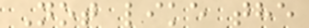Not like the
